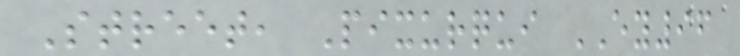Street, Pixurqui EY96
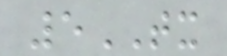5TX
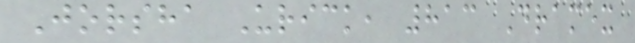Jorsha Urick, 813 Dramex
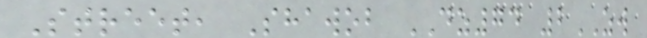Street, Shawob DZ74 2ZW
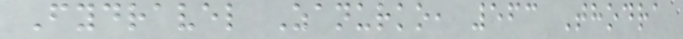Fydravel Zanurko, 563 Thodra
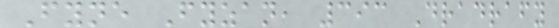Fyne Fyzan, 393 Dradrafy
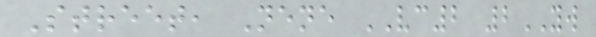Street, Nene VC2 2YW
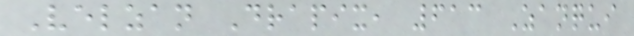Velzan Drapix, 613 Zanqui
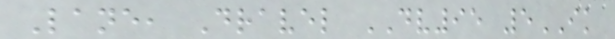Lane, Dravel DV95 5IK
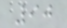90
